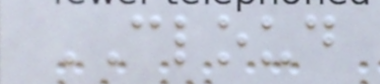CLOUD
